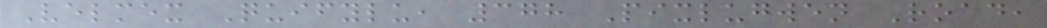Velmex Quifylu, 378 Pixlugwen Road,
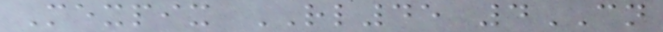Mexpix RL45 4CN
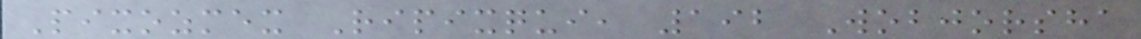Pixozmex Ripixqui, 192 Wobjorsha
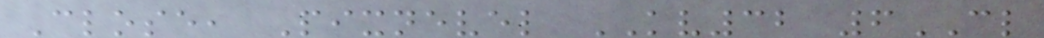Close, Pixnevel KV32 6CL
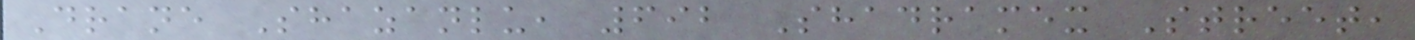Drane Shazanlu, 692 Shadramex Street,
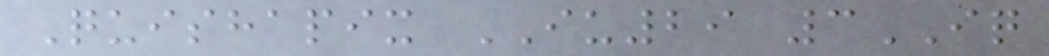Quishapix IU29 3IQ
